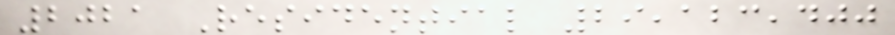2021 Residential 29,123,400
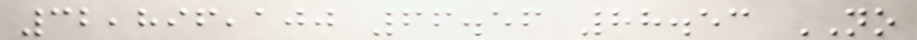32,896,100 66.56 88.53 NO
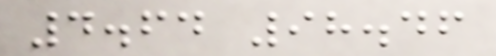4.64 98.46
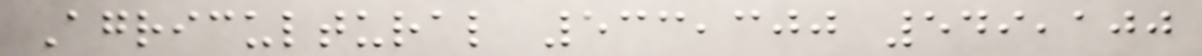Agricultural 533,300 549,100
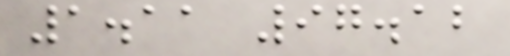1.11 97.12
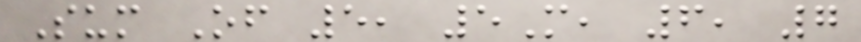Sum Of 5, 5M, 6, 7
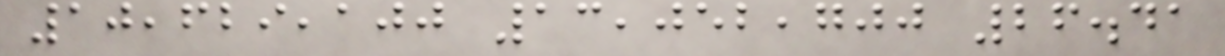10,629,100 13,052,700 26.41
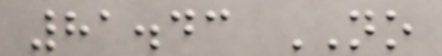81.43 NO
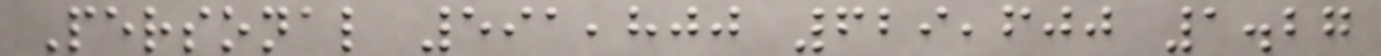Personal 591,800 629,600 1.27
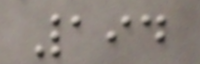194
